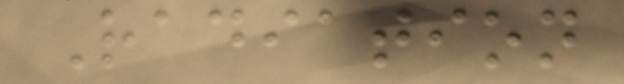Radiation
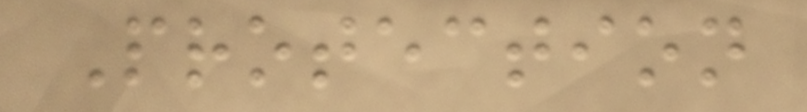Protection
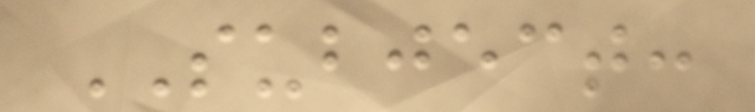SUBJECT:
